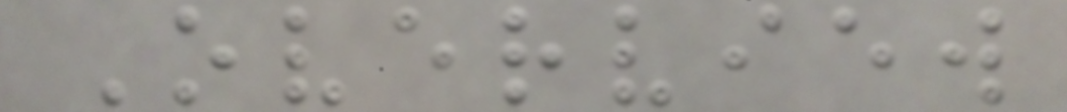Overview
